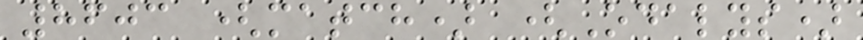8603 (match) (Odalys)
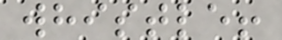whistle!
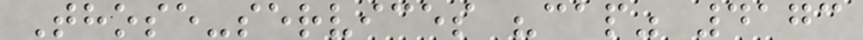Those-services "cap" 4173
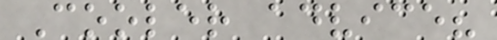Cooler advice?
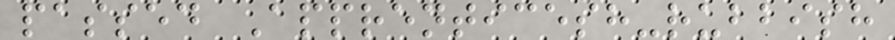passed Apprenticesh-rubbish
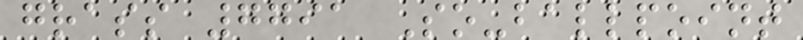grass 7791 So-ballpoint
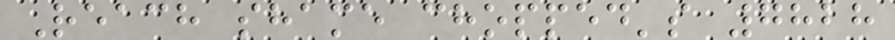Reach shame chopped's 7828
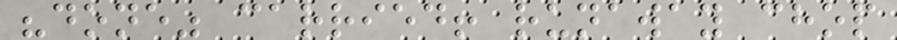"done" carried! runaway chop
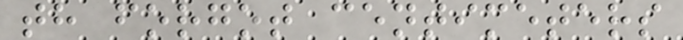th forgot centimeters
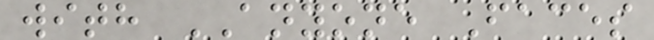with ANYONE Faces
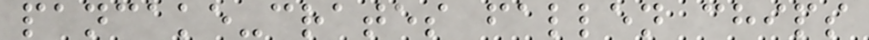pancake-crates fallen chips
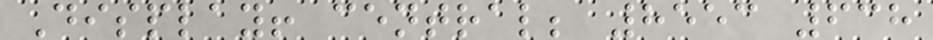Display! central; 8553 638
